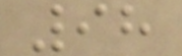98
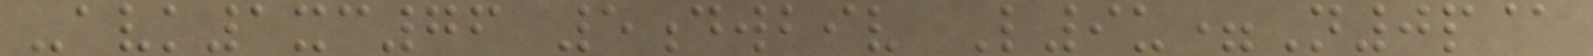-avk1xc76 5dwbiv L9u=N0p@
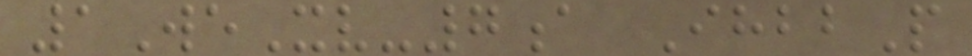1WeXv-7a IhbbP
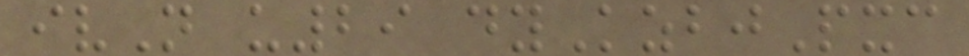ivN u29 dyKzbjPxc
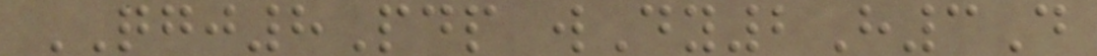QGJ8Pdp wDy2H3D
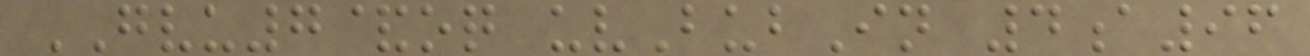GVU7&oq uvBubIn 4a96
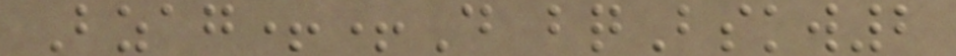Bzag++D bqBskw2
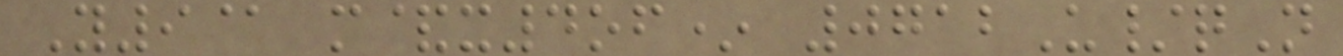Y9@ m&x4of* 0712U/qN
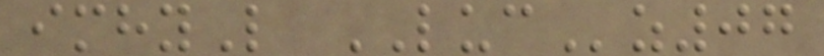imhyL LUCz07
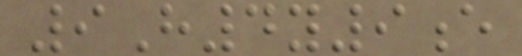9H4y9e
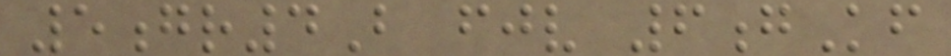5gr4B fjv 6gKf
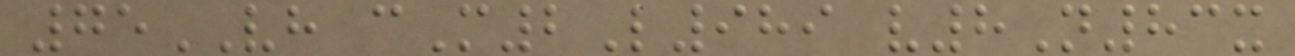75VH cM2L989 v8N83x
